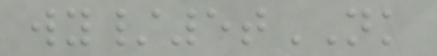wy/5tNK
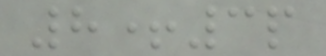8+3p
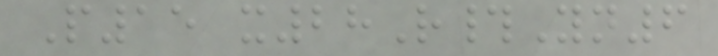P15 x28R#Yn6
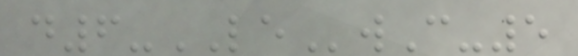d6-LEwC-5
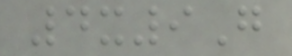4x9G
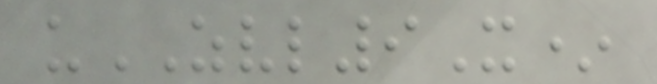uZVL9X*
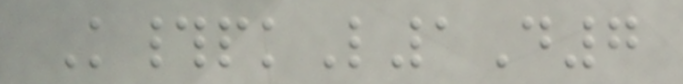K#pkL1D7
